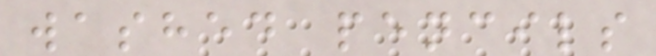washed pencils
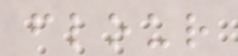flour
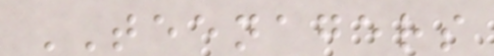TEENAGERS
